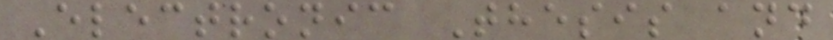Electronic Thesis and
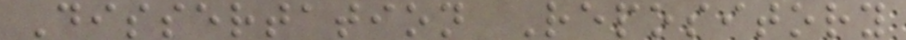Dissertation Repository
